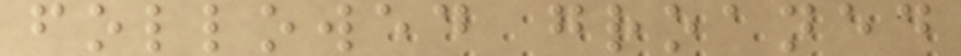followed groaned
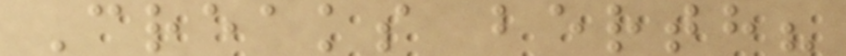Creaks berth?
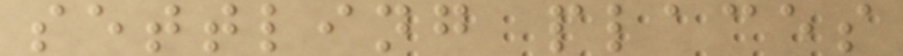settling places
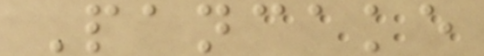Pancake
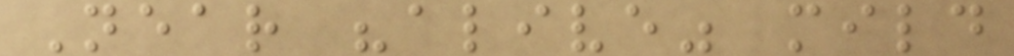Near "alive" mild
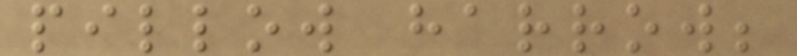pillow harrow;
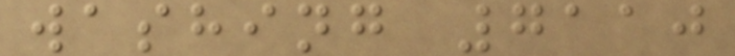washing 7110
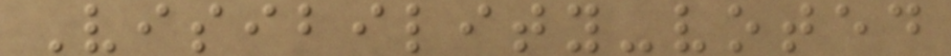Visibility-voted
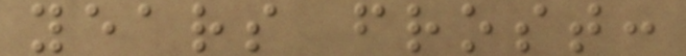years frost:
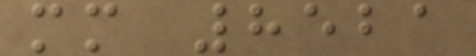mm 8521
